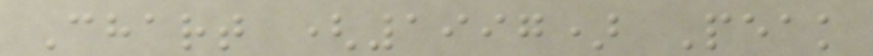Chart (1997) Peak
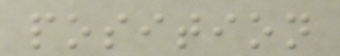position
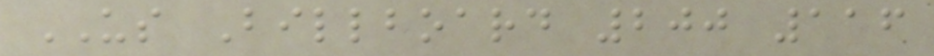US Billboard 200 116
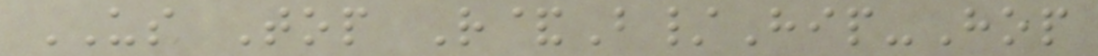US Top R&B/Hip-Hop
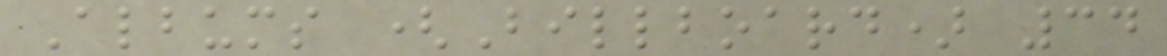Albums (Billboard) 34
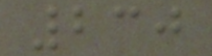230
